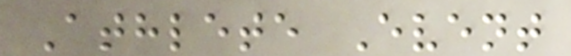Athlete Event
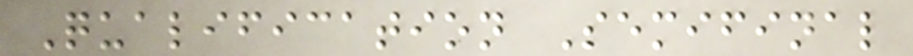Qualification Semifinal
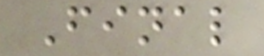Final
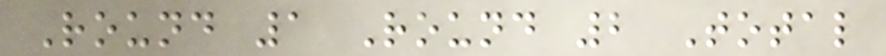Round 1 Round 2 Total
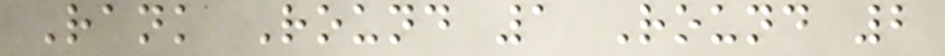Rank Round 1 Round 2
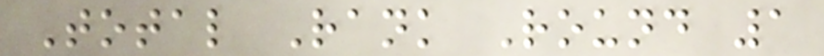Total Rank Round 1
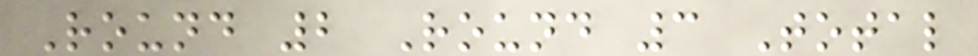Round 2 Round 3 Total
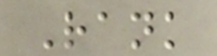Rank
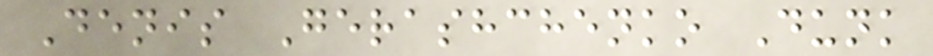Denis Gerashchenko Dunk
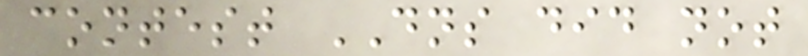contest DNS did not
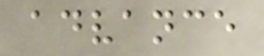advance
